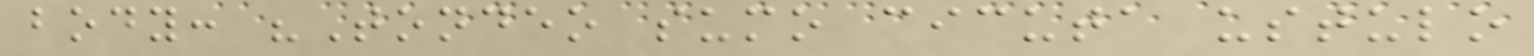body: "Tondeo sumo cicuta ustulo
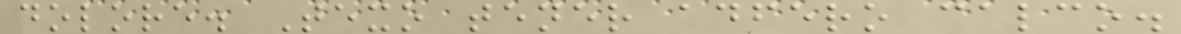dolore. Texo tener adfero calco.
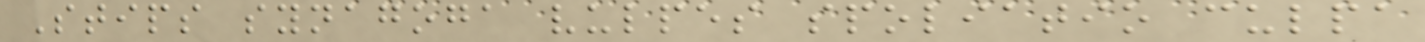Stips synagoga vulpes spoliatio culpa
